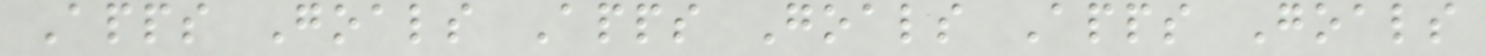Apps Goals Apps Goals Apps Goals
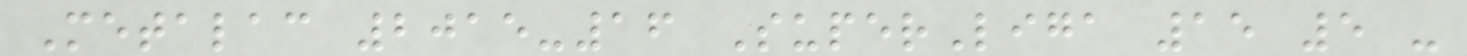Metalac 2015-16 SuperLiga 15 5 -
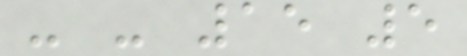- - 15 5
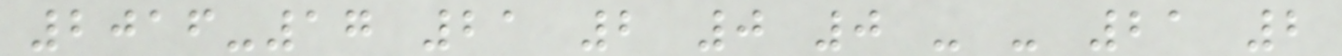2016-17 21 2 0 0 - - 21 2
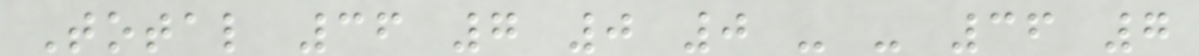Total 36 7 0 0 - - 36 7
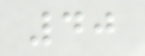40
